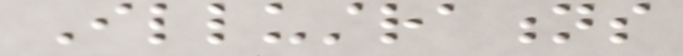Illustrations
